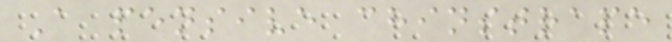A pensive chinstrape
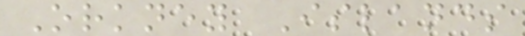Orkney Islands
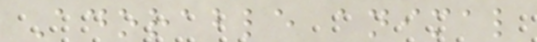Adorable animal
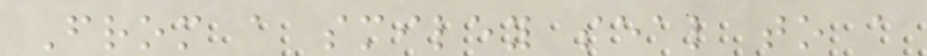From a smiley seal to a
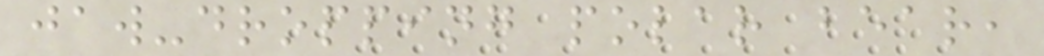jaw-dropping polar bear,
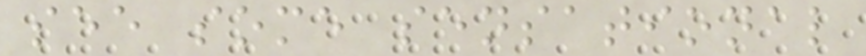see some sensational
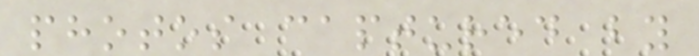photos captured by
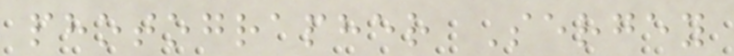photographer Sergey
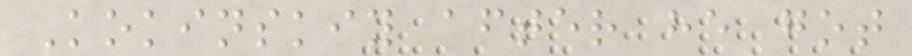Kokinskiy after he got
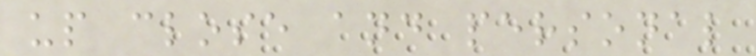up close and personal
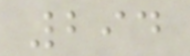294
